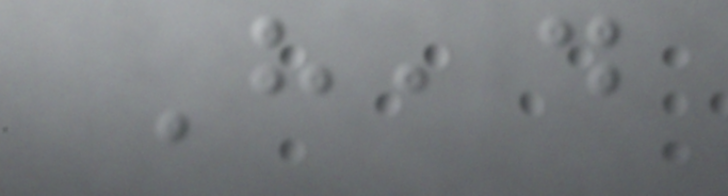Head
